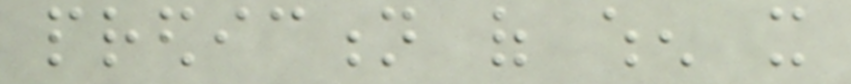prediction of when it
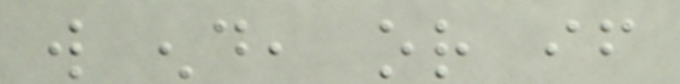will end, or if
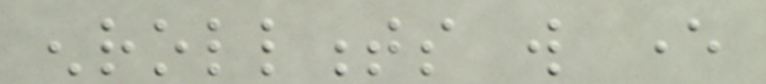enrollments will ever
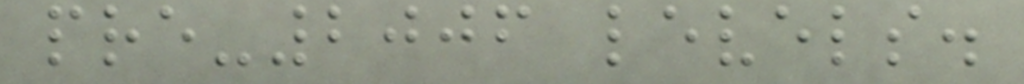pre-2006 levels.
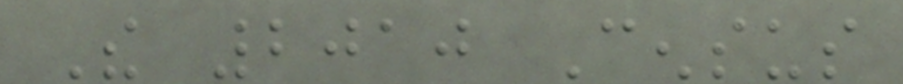The 2010 Census
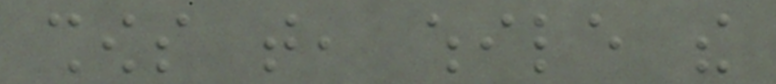shows that, while the
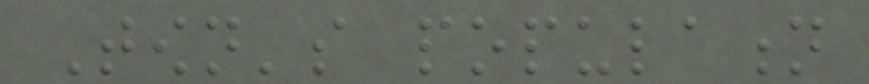Town's population
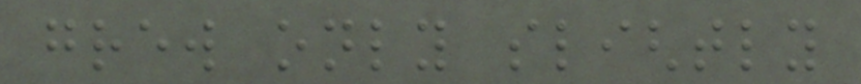grew only slightly
